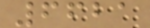6621
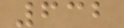632
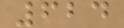624
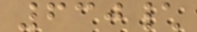630\
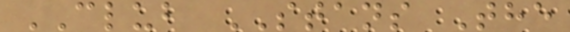CLUB STANS The
